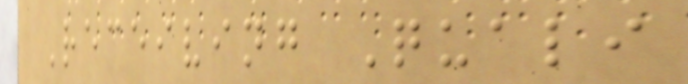Receiving Quali
